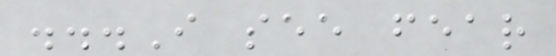...I see fear
